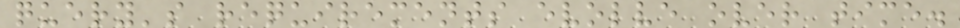query's requirements evolve over time.
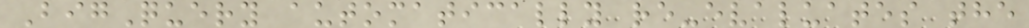BigQuery automatically re-evaluates the
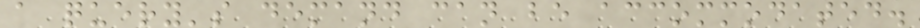a query's demand can be accommodated.
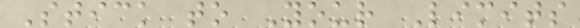Stick to Your Limits
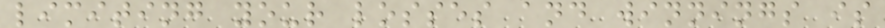limiting your losses and winnings is
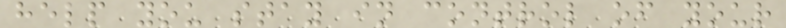help you stay in control of your
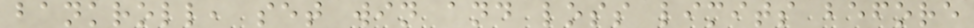bankroll, set win and loss limits before
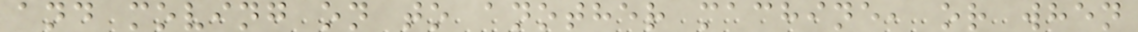and moving on to another machine, or when
